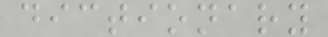dictionary
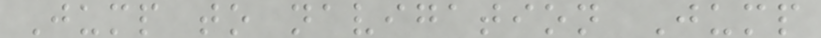Jump to navigation Jump
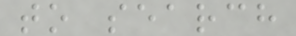to search
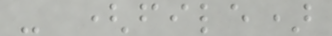- (file)
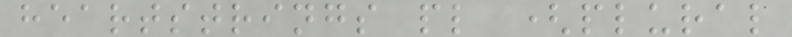heartstrings pl (plural
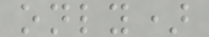only)
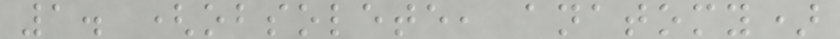1. (obsolete, anatomy)
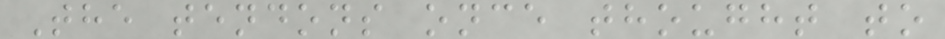The tendons once thought to
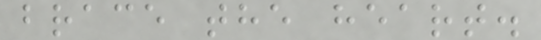brace the heart.
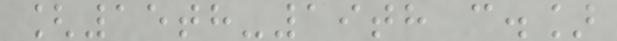[15th-19th c.]
